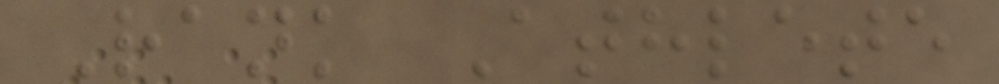Rank Athlete
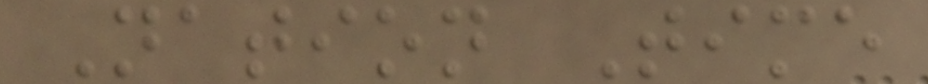Nation Time
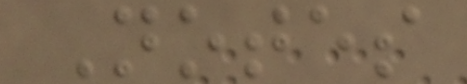Notes
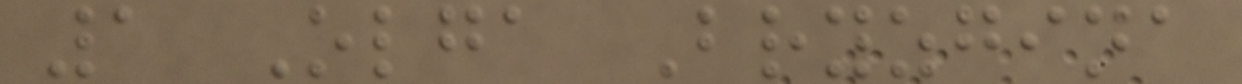1 Olga Bryzgina
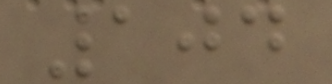104
